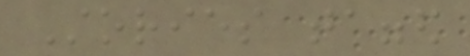Stories tagged
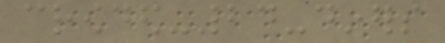crowded-24-diners
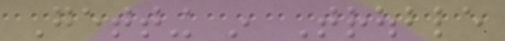Getting in Trouble
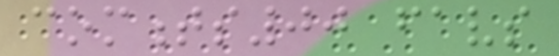comments00 favs
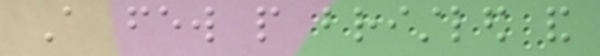A few people bristled and
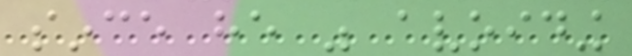since he was avoiding
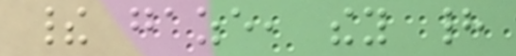their gaze, they had
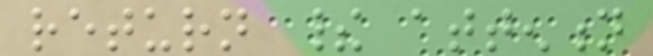return their attention
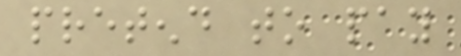pretend to pay
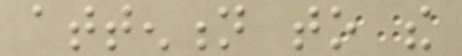attention to the
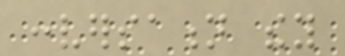conversation they
